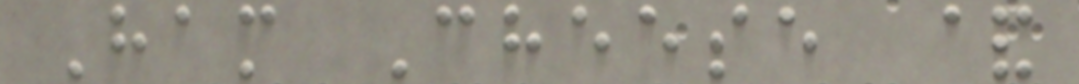Ham Cheese &
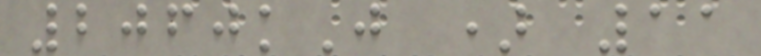2060kJ ) 11
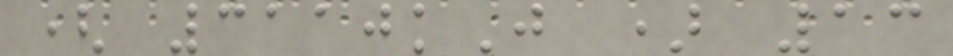( 3110kJ ) 13
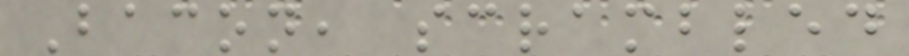Bacon, scrambled
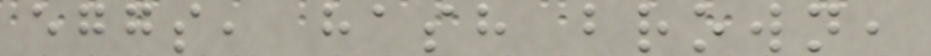eggs, hash brown,
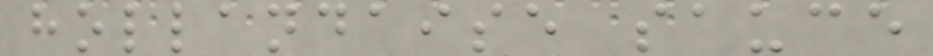hollandaise sauce
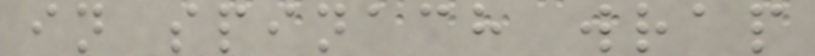in spinach wrap
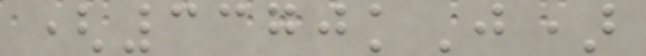(3370kJ)
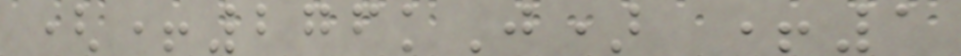(+276kJ) +1
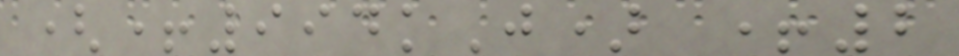(+994kJ) +2
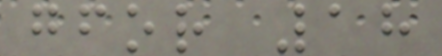gfor 18
